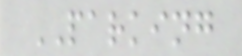PARKING
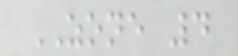ZONE 4
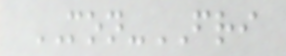MON-FRI
